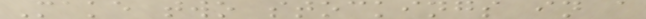Make two stockings in a
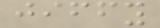jiffy
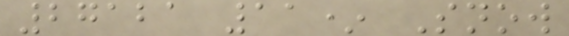27121 11* Snow
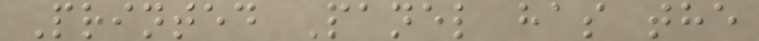Printed Panel has the
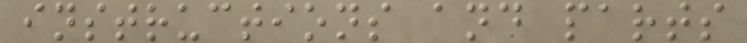instructions and parts
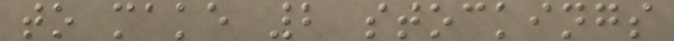to make 2 stockings
